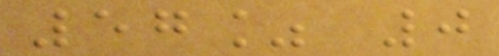57% 0
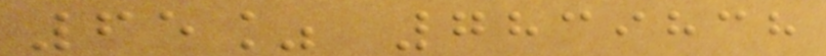65% 7839838
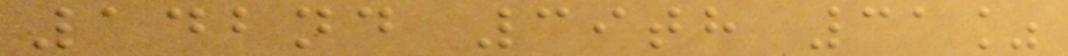142nd 39th 31%
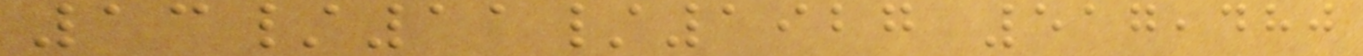13/11/1927 517,480
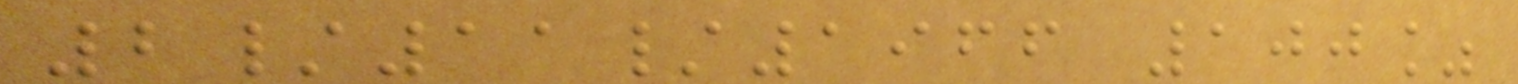2/11/1966 100%
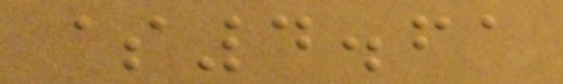$4.61
